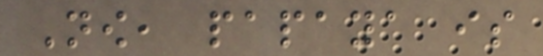Now, papaya is
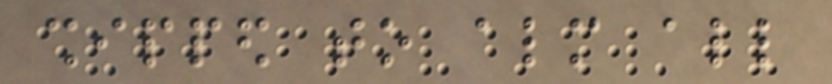shipped to almost all
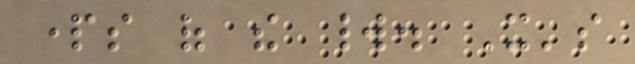parts of the world. It's
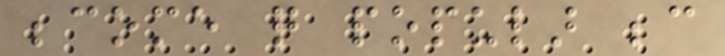become quite popular because
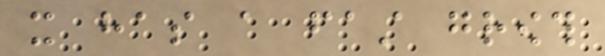it has a fast growth
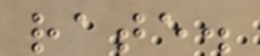rate.
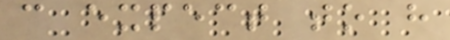can expect to have
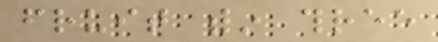fruit within three
